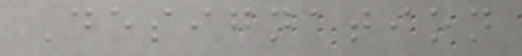Designation
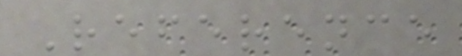Reference
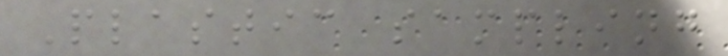Plastic sampling
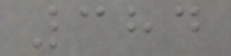384
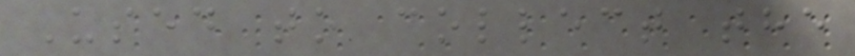Used to collect the
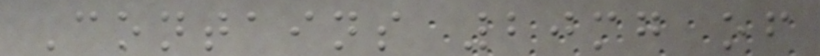Contains 20mg of
